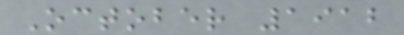October 1912
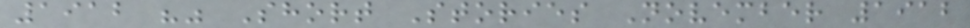1912 "" Short Stories November 1912
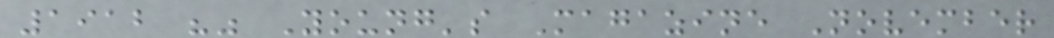1912 "" Young's Magazine November
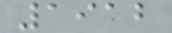1912
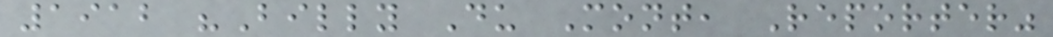1912 "Billy Du Mont, Reporter"
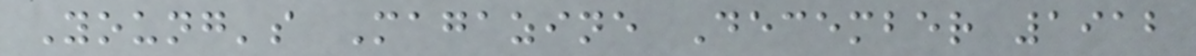Young's Magazine December 1912
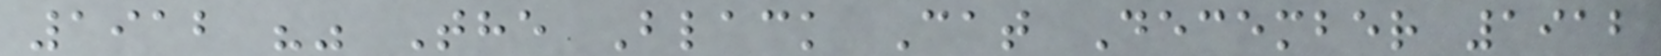1912 "" The Black Cat December 1912
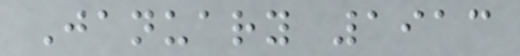January 1913
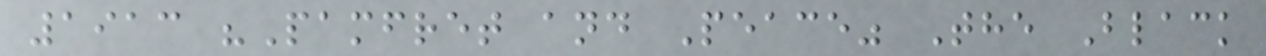1913 "Pamfret and Peace" The Black
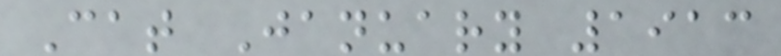Cat January 1913
